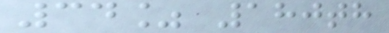34% 180th
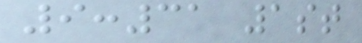9:31 1st
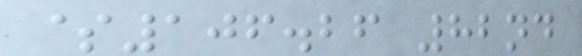$106.26 82nd
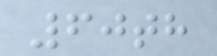60th
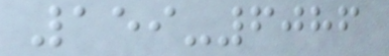159-6086
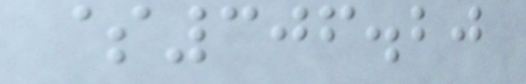$306.20
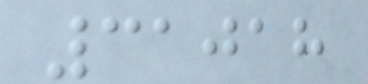31018
